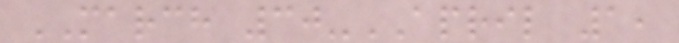MARCH 30-APRIL 1,
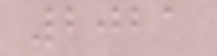2021
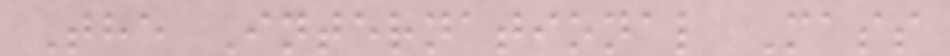The International Mass
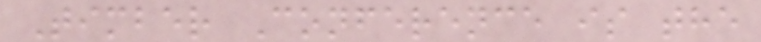Timber Conference is the
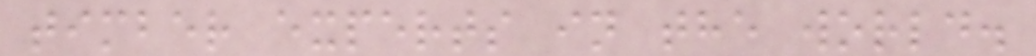timber experts in the world.
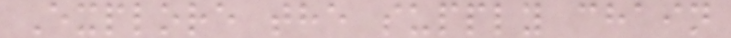Explore the supply chain
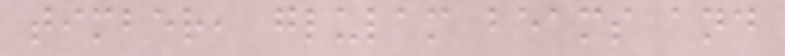timber, glulam beams and
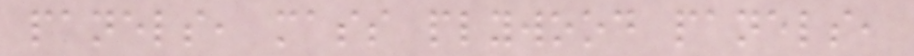panels, mass plywood panels,
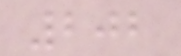202
